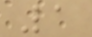1
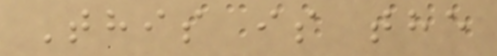This is the
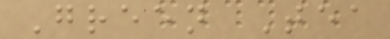Green Tea
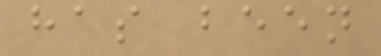has been
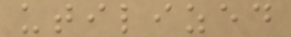utilized
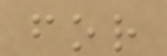for
